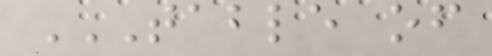TABLE OF
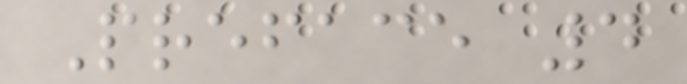Preface 4
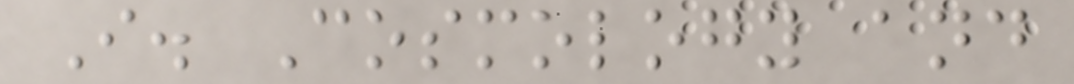I. Cosmology and
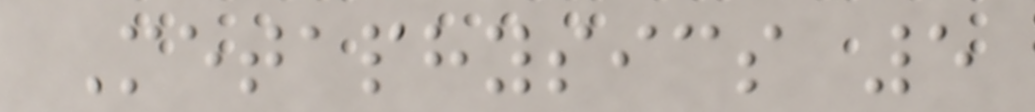Metaphysics 5
